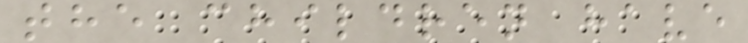the children have
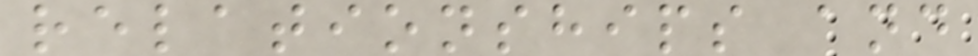relationships and
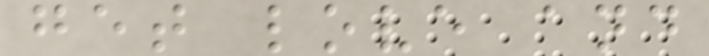get love and
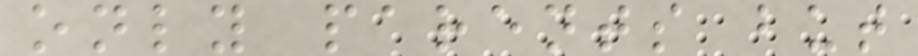only parents but
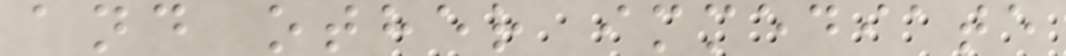and other immediate
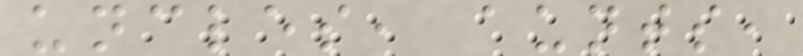uncles, aunts,
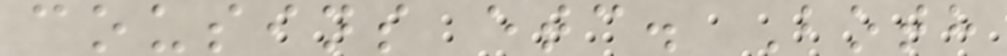cousins etc. Both
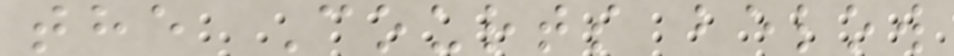the Courts below
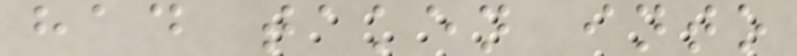had taken into
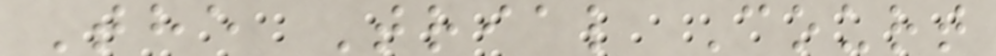The Trial Court
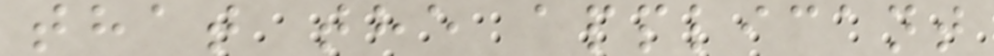that the applicant
